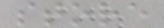store
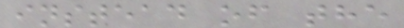instead of the
